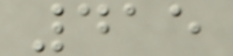415
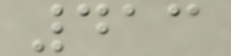413
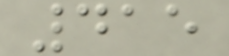415
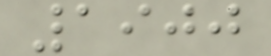1900
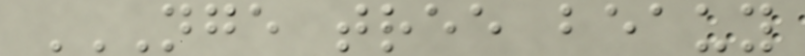NGE TREE BEAUY
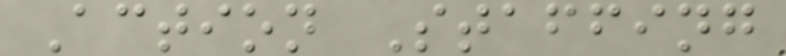Action Staffing
